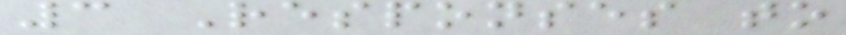3 Responses to
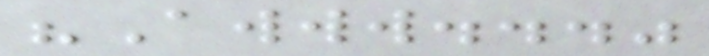"Awww..."
